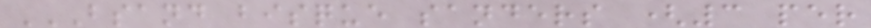BSAND BISQUE SANDERS (3 PER
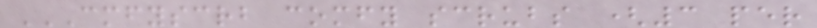CMFYSCRB COMFY SCRUBS (3 PER
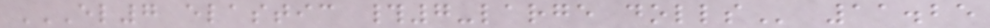EL7 ELASTIC #7-LARGE DOLLS 11.25
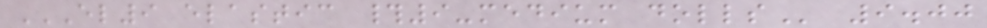EL9 ELASTIC #9-MEDIUM DOLLS 9.00
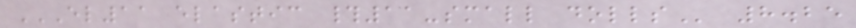EL11 ELASTIC #11-SMALL DOLLS 8.25
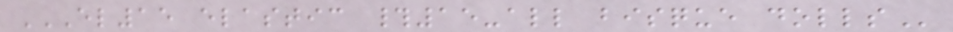EL15 ELASTIC #15-ALL BISQUE DOLLS
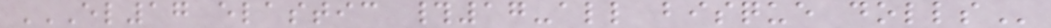EL17 ELASTIC #17-ALL BISQUE DOLLS
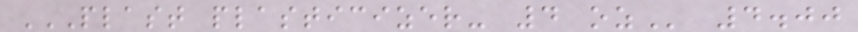PLAST PLASTICIZER- 4 OZ 4.00
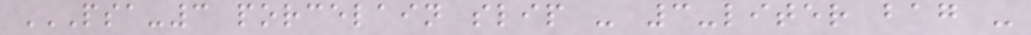PSA-3 PORCELAIN SLIP - 3-LITER BAG -
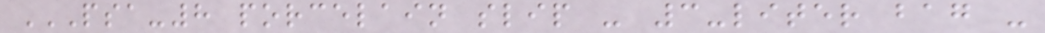PSA-8 PORCELAIN SLIP - 3-LITER BAG -
